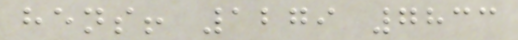hens! 1279 7833
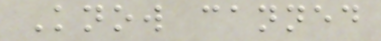Know canned
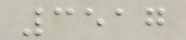3517
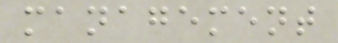management
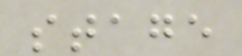stage
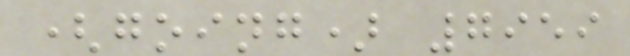(going) 7959
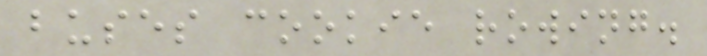buses cookie rowing.
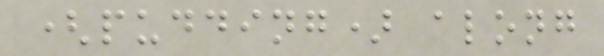(pudding) along
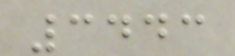3443
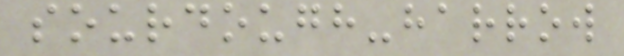sourdough-harrow
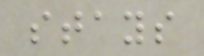stays
